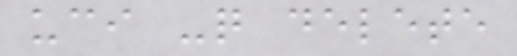uci -q delete
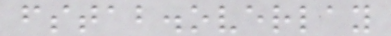fstab.overlay
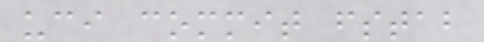uci commit fstab
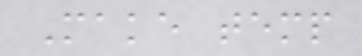Make temp
